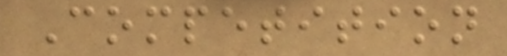Competition
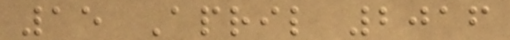15 April 2016
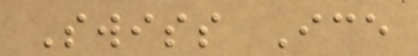Swiss Ice
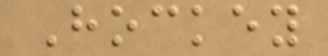Hockey
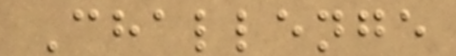Challenge
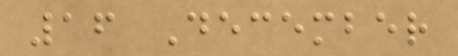16 December
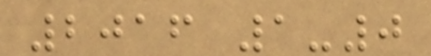2016 1-0
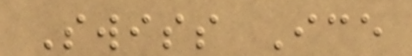Swiss Ice
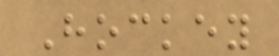Hockey
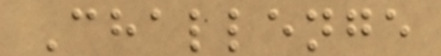Challenge
